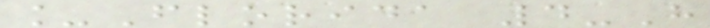_Florida 4-H
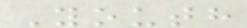Youth
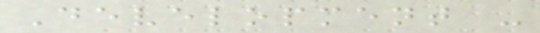Development -
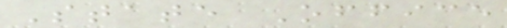State Office
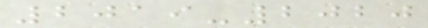2019-2020
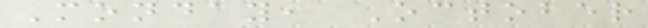Monday, October
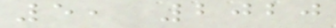5, 2020
